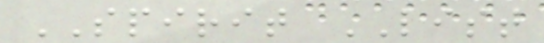SPIRIT LIST
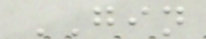GIN
